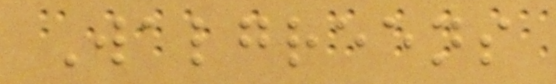Walgreens
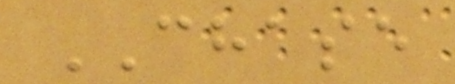CHASE
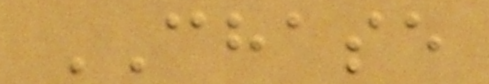CHASE
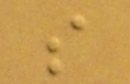s
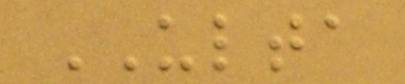ULTA
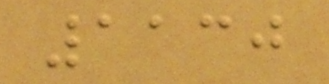1130
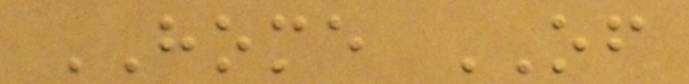HOME OF
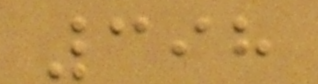398
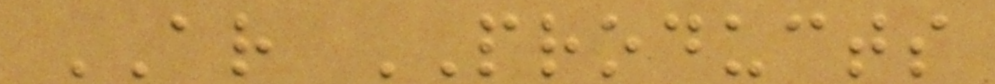AR PRODUCTS
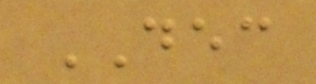DEC
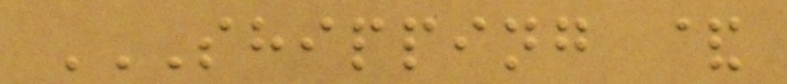SHIPPING &
